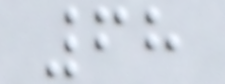68
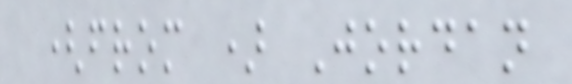(from ) Jordan
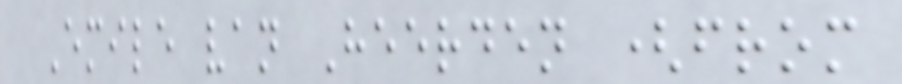Emile van Heerden (from
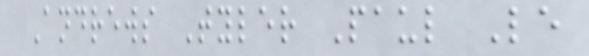Andrews Tyler Paul Le
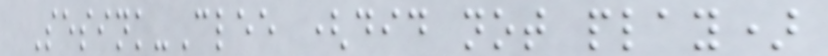Sesink-Clee (did not play)
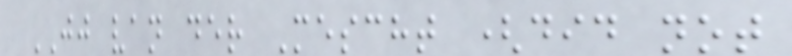JJ van der Mescht (did not
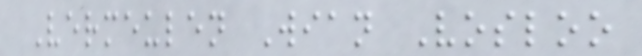Vermeulen Wian Vosloo
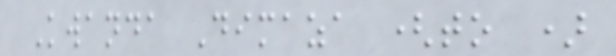Kwanda Dimaza (to )
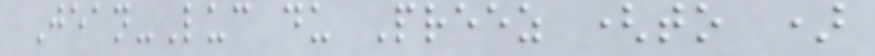Jean-Luc du Preez (to )
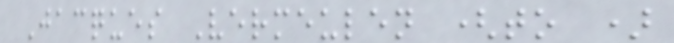Jacques Vermeulen (to )
